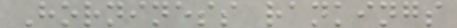Horniness rankings
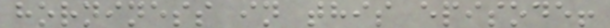horniness in this episode!
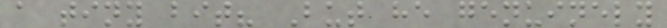a tiny bit? But he genuinely
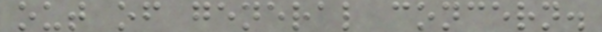out of general concern.
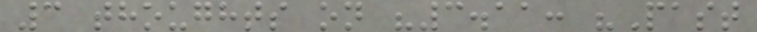3 thoughts on "3.11: "Past
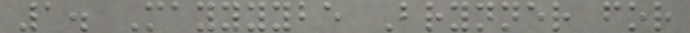1. Mayyyybe Brynner for
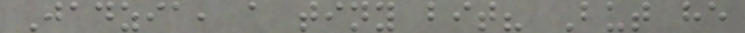Jadzia, a tiny bit? But he
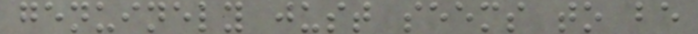genuinely just seems to be
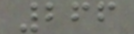266
